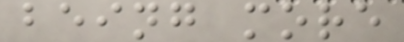being more
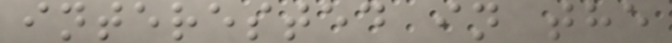interested in the
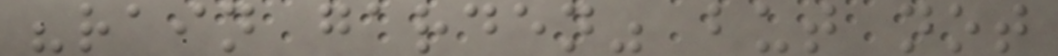"rain garden" but not
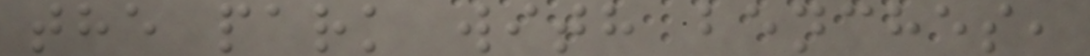the park with benches,
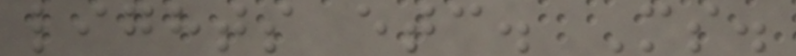lights etc. Ms.
